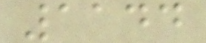1144
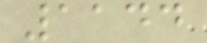1144
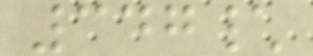347\
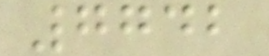7742
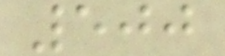500
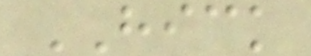HICK
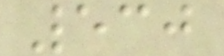530
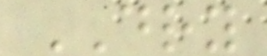DRY
